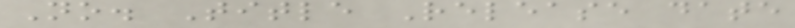No. Title Release date
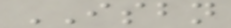ISBN
